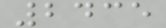2435
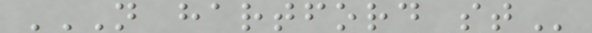N HARTFORD ST
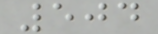504
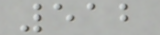512
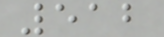512
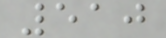510
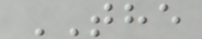THE
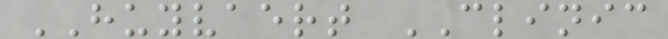HUYVAERT CLINIC
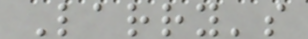Larry's
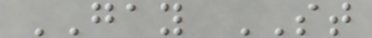GAY ST
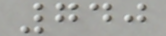740
